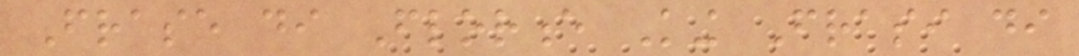Frase di Florence King Frasi di
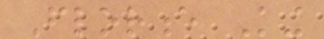Florence King
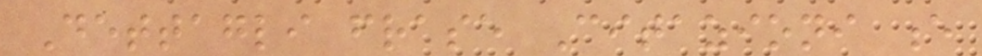Dettagli frase Citazioni e
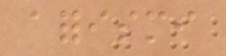aforismi
